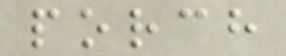porch
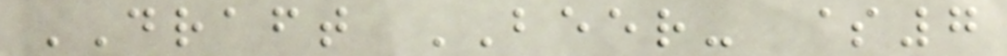DRAFT BEER- $7
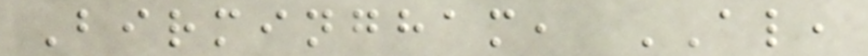Birmingham, AL,
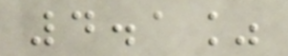4.1%
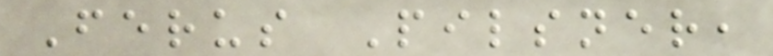Ferus Pilsner,
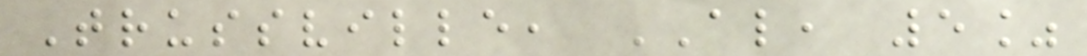Trussville, AL, 5%
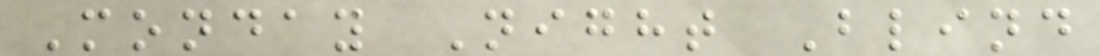Monday Night Blind
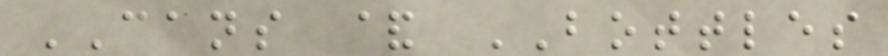CANS & BOTTLES
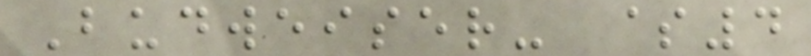Budweiser- $4
